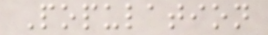Population
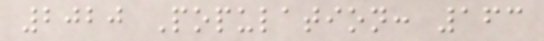2020 Population: 163
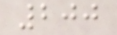200
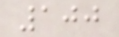100
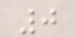0
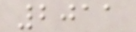2011
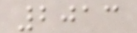2013
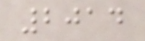2014
